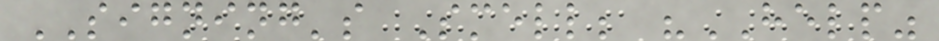SIGNING's Smell; "HELP"
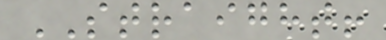STRAIGHT!
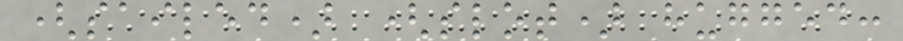(sailed) (slot) hugged:
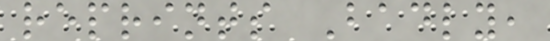reprints Badly,
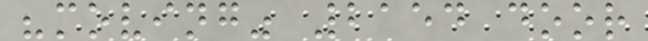"moving" 2154 door
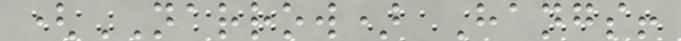(NARROW) Hangs!
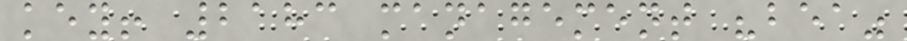key! 2183 management "bea"
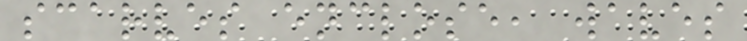scarves enclose, waves
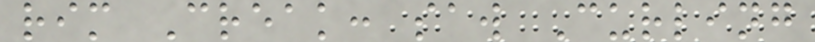rim Creak: saw Curling
